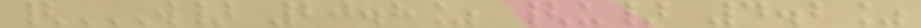{W} 20.8% {U} 4.2%
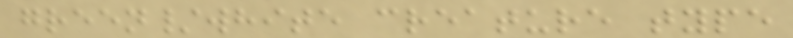green/white creature type
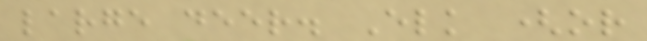large deer. Elk (or
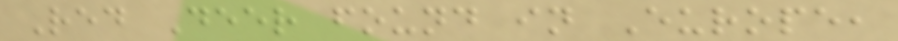Red Deer found in Europe,
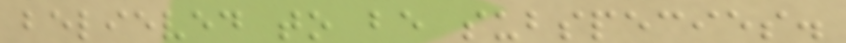believed to be subspecies.
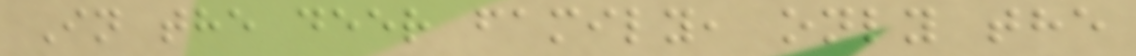In the deer family, only the
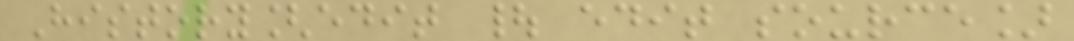History[edit | edit source]
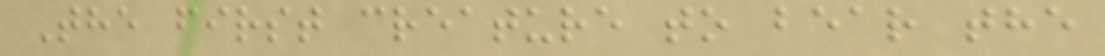The first creature to bear the
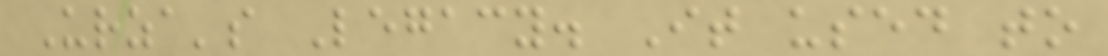Urza's Legacy. It used to
